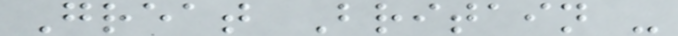Great Britain -
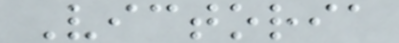Victoria
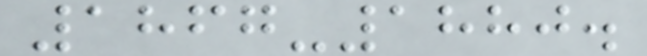1867-1880.
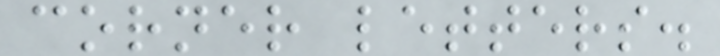corner letters.
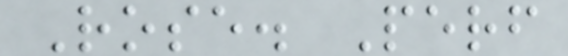Rose. Perf
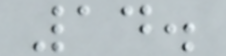14.
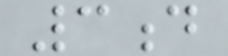3d
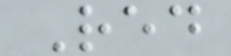Red
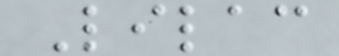Lilac
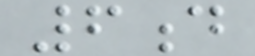6d
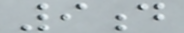9d
